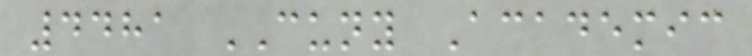4481 CUNY Academic
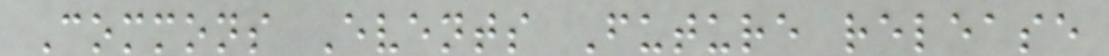Commons Events Future release
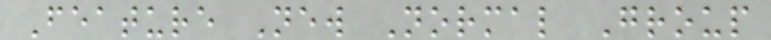Feature New Normal Group
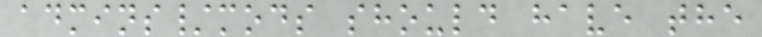admins/mods should have the
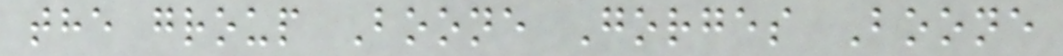the group Boone Gorges Boone
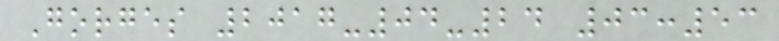Gorges 2017-04-24 03:53
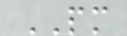PM
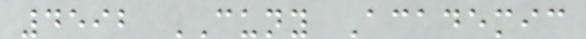4592 CUNY Academic
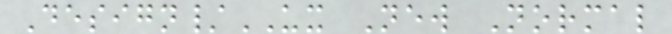Design/UX New Normal
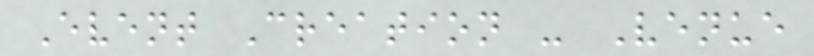Event Creation - Venue
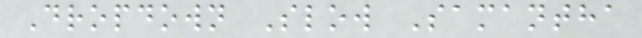Dropdown Slow Samantha
